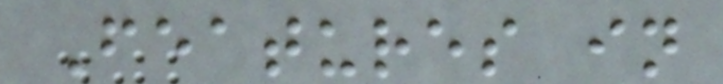Features in
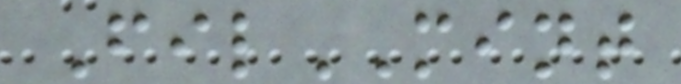FilMINT
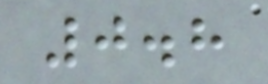0.8
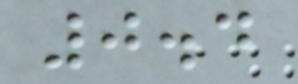0.4
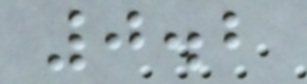0.2
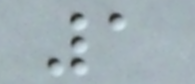1
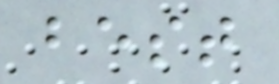best
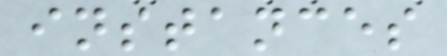instances
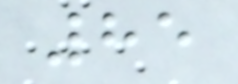85
